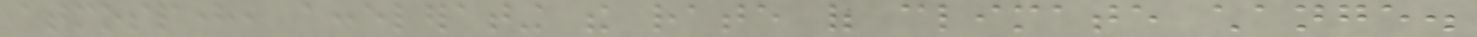atmosphere, accelerating the rate of climate change.
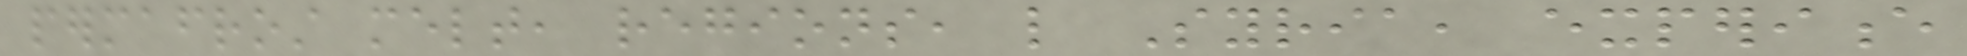permafrost melt, regions, like Syria, experience
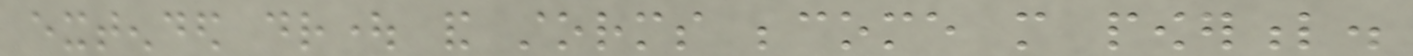extended drought and storms become more powerful.
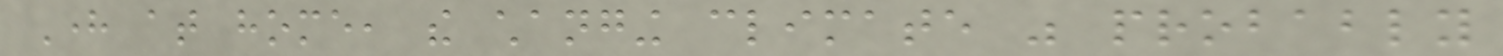Here at home, the changing climate was probably
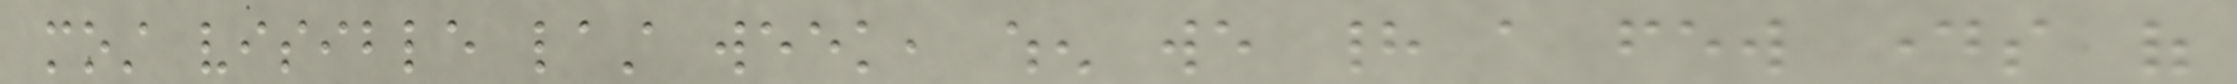most visible last week, when we had a few days of
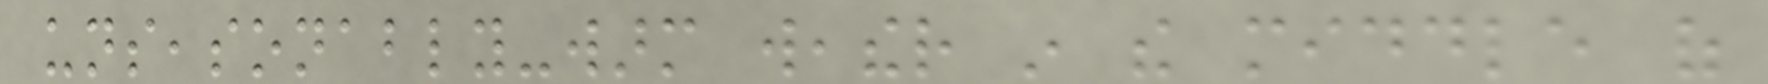unseasonably-warm weather in the middle of
